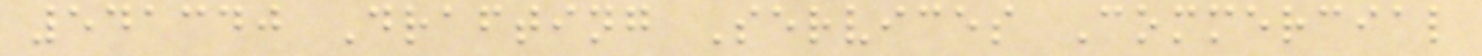541340 Drafting Services Commercial
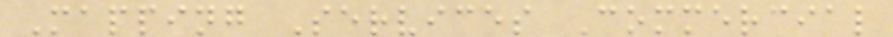Mapping Services Commercial
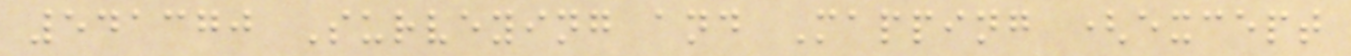541370 Surveying and Mapping (except
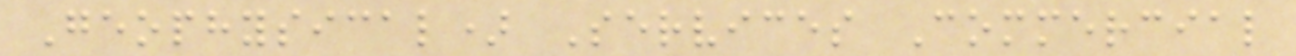Geophysical) Services Commercial
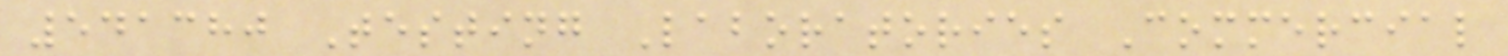541380 Testing Laboratories Commercial
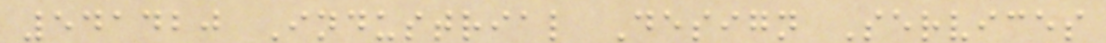541420 Industrial Design Services
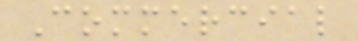Commercial
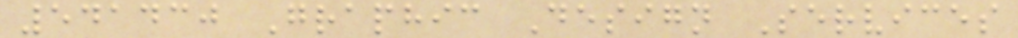541430 Graphic Design Services
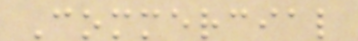Commercial
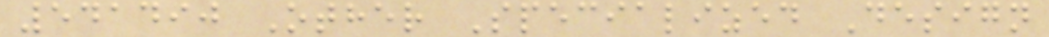541490 Other Specialized Design
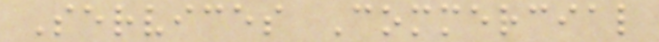Services Commercial
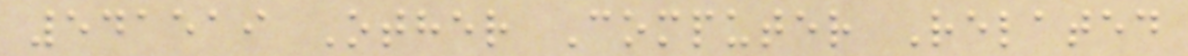541519 Other Computer Related
